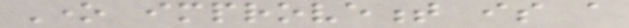One improvement is a
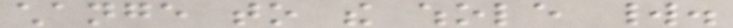change to the whole world.
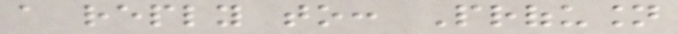a reply to: Profusion
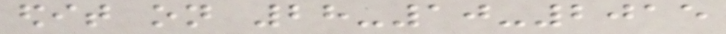edit on 28-10-2015
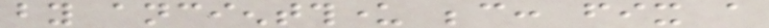by ancientthunder because: fix a
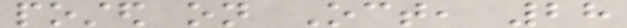posted on Oct, 28
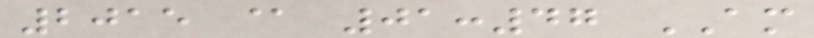2015 @ 01:47 AM
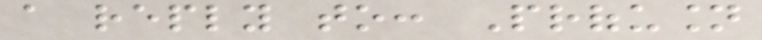a reply to: Profusion
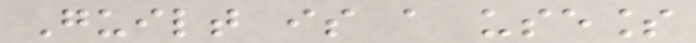Guilt is a useless
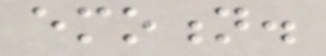emotion.
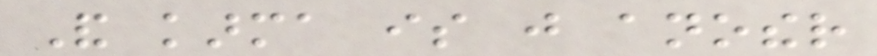And karma is just another
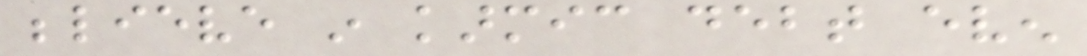believe in karmic debt even
